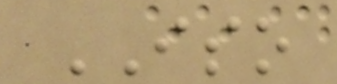ISO
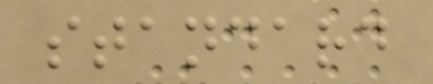standard
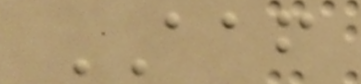AAF
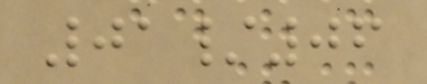01/06
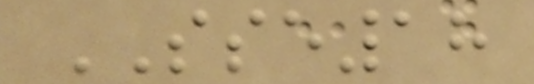SSE18
